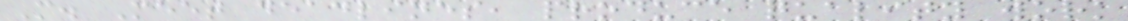M. Meet deadlines, produce quality work
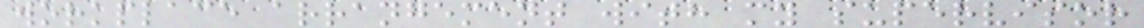workplace arrangement with my supervisor
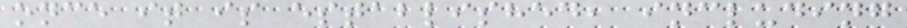once it is established, including
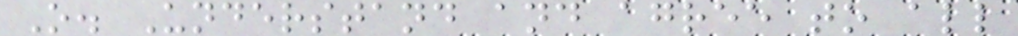O. Understand and agree to all
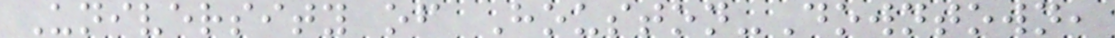University of Houston-Downtown,
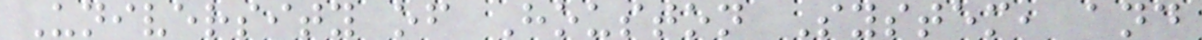University of Houston System, and
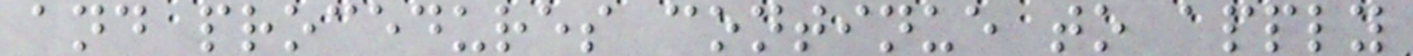and procedures continue to apply
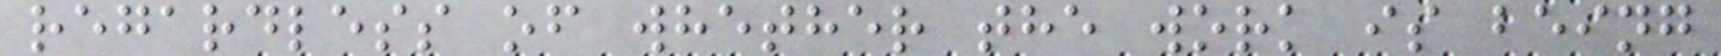regardless of whether the work is being
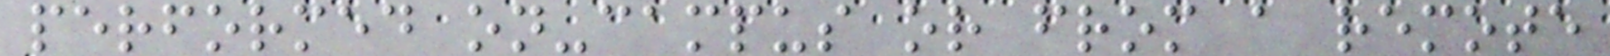performed on-campus or from a remote
